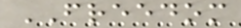FREEDOM
